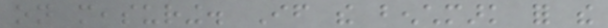on measuring. If the benchmark for the
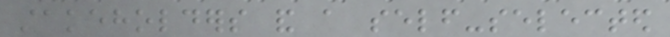stakeholders and a self-selected
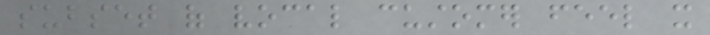subset of vocal customer feel it
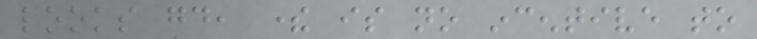looks good, there is no incentive to
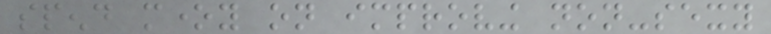spend money on improving non-sexy
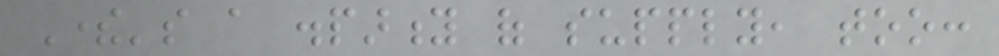There's a disparity of supply, too:
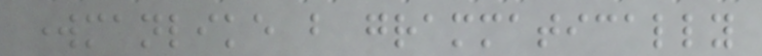workmanlike but grammatically
